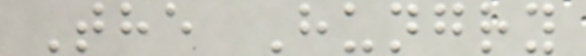The Hungry
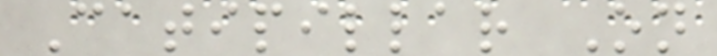Catipillar On
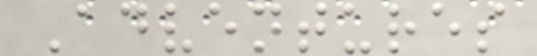Adventures
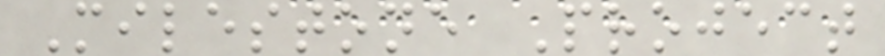Milestone Project
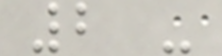2 -
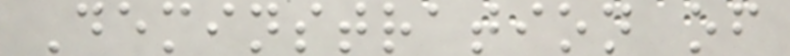Deminstration of
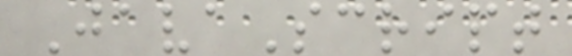JavaScript
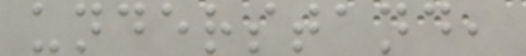understand,
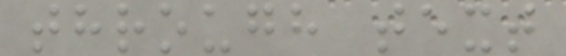through text
